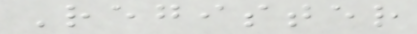Register
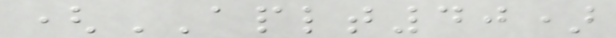(APLT40)
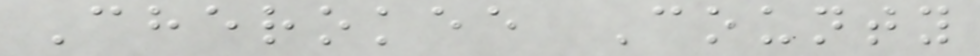Cherokee County
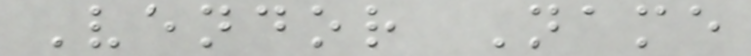Vendor Name
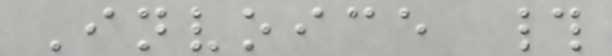Invoice #
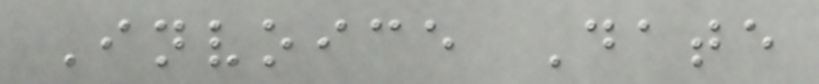Invoice Date
